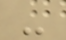-
